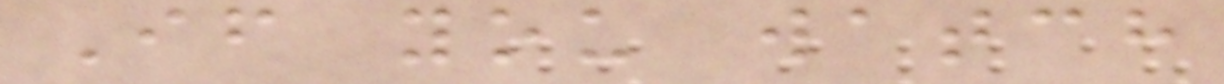If you watch
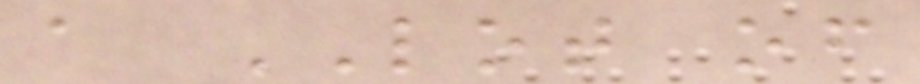a LOT of
